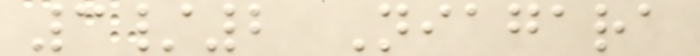3/2 Niagara
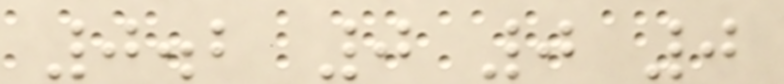0.2 0 0 0
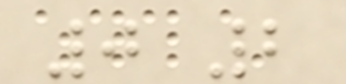0 2
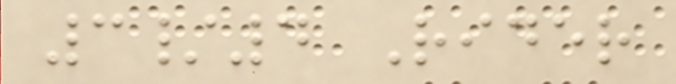3/4 Rider
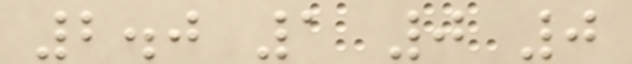2.0 1 0 0
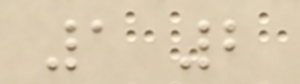1 2
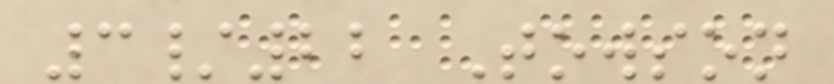3/22 Towson
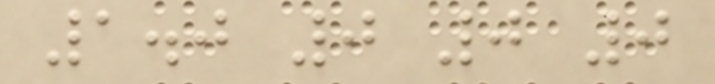1.0 0 0 0
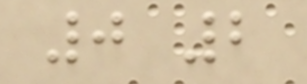0 2
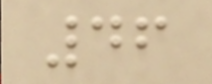46
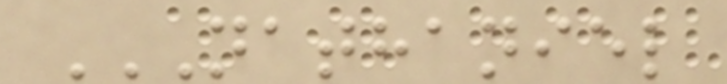NATHANIEL
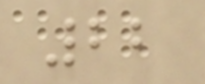22
